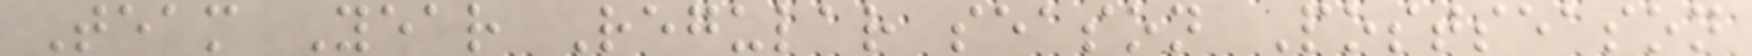Team Year Regular season Postseason
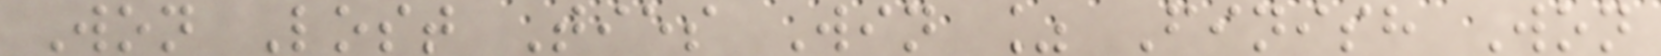Won Lost Ties Win % Finish Won
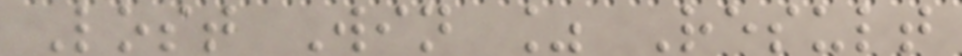Lost Win % Result
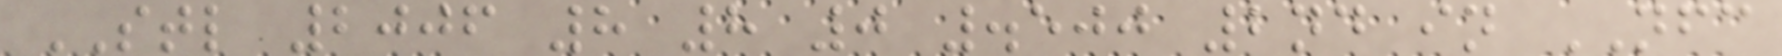STL 2006 8 8 0 .500 2nd in NFC
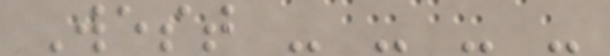West - - - -
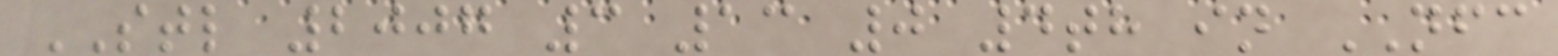STL 2007 3 13 0 4th in NFC
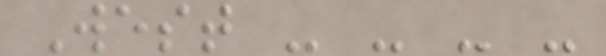West - - - -
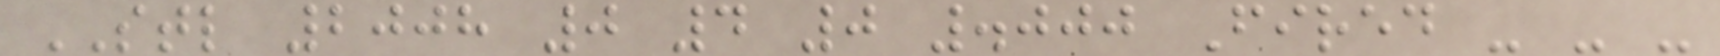STL 2008 0 4 0 .000 Fired - - -
